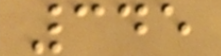345
